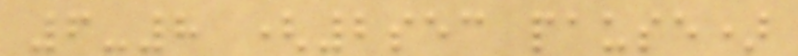6-8 (2sec pause)
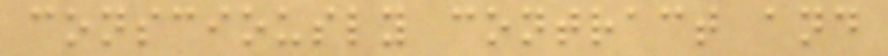consciously contract and
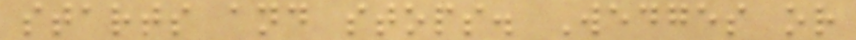starts and stops. Wedges or
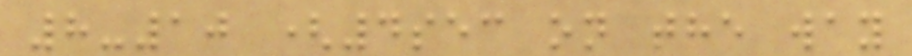8-10 (4sec on the way
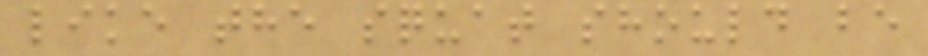like the squat should be
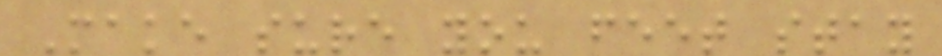Make sure you feet stay
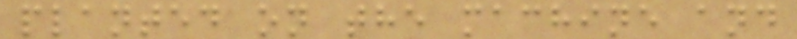planted on the machine and
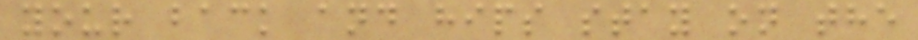your back and hips stay on the
